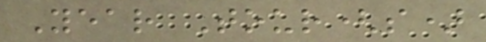Year Tour(s)
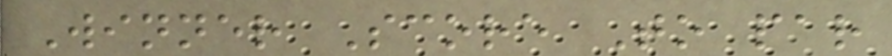Winner Score To par
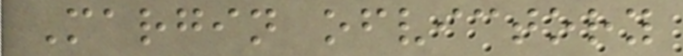Margin ofvictory
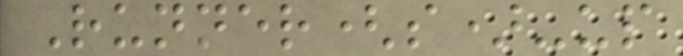Runner(s)-up
